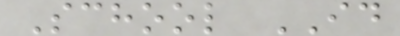School ID
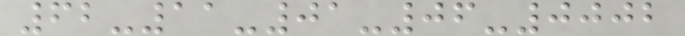62-11-01-06-0002
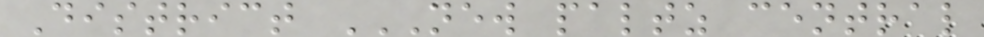District NEW PALTZ CENTRAL
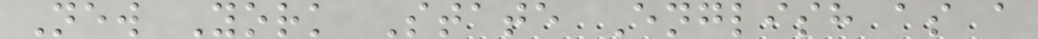New York State English as a
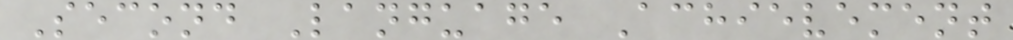Second Language Achievement
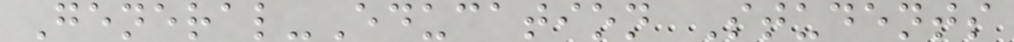General-Education Students
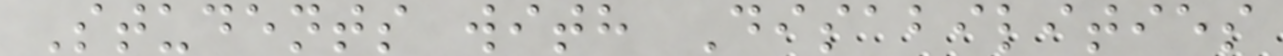Students with Disabilities
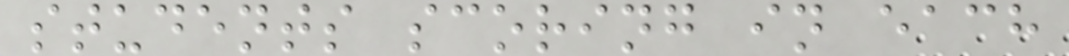students scoring in each
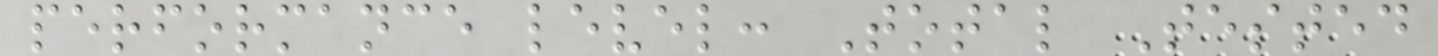performance level: Total Tested
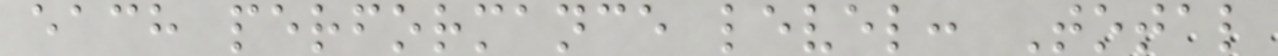each performance level: Total
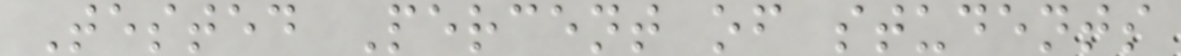Tested Percent of students
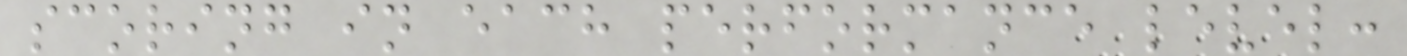scoring in each performance level:
